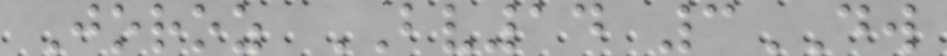Joroz BV14 3DW
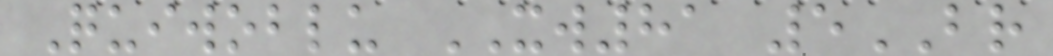Quiwoblu XW81 5BR
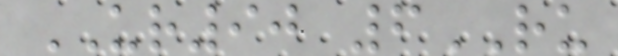UR90 6RU
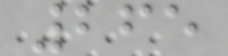265
